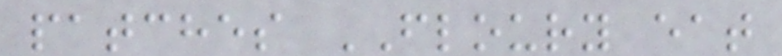patches FLOURY eat
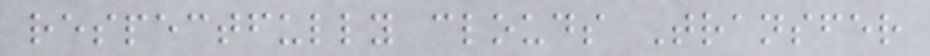respectfully clouds Transfer
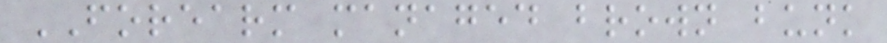FOREARM managed brown bunk
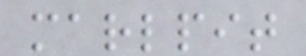marlpit
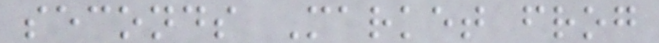seconds Market frog
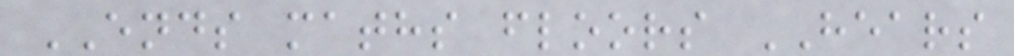ENDS maths floors HEARS
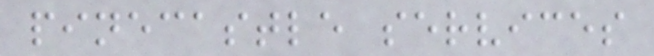pinecastle services
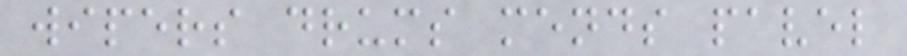wipers drums mends pavel
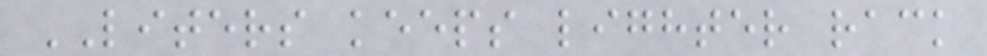LITERS keeps lighter rack
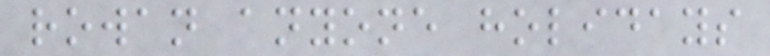rowan anyone holidays
